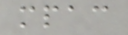mpac
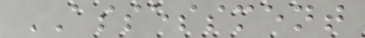ASSESSMENT
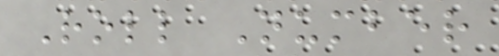Roll Number
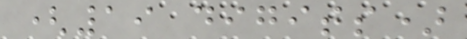(19 digits)
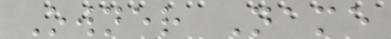Owner Name
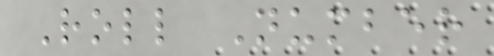Roll Number
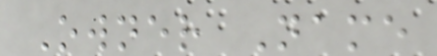Owner Name
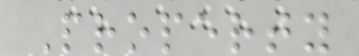Property
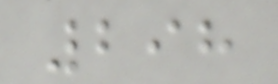298
